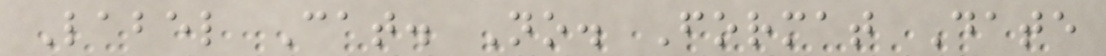Label Cat. No. Format Date
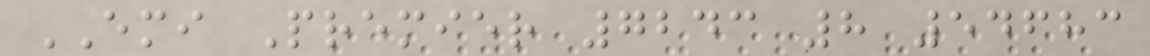EMI Premier 7243 8 54683
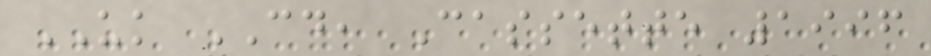UK CD, Cassette 1996
